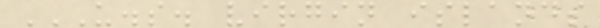U.S. VIRGIN ISLANDS
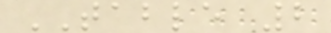TABLE 2
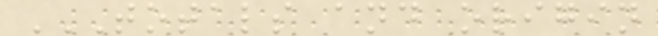TOTALS AND ORIGIN
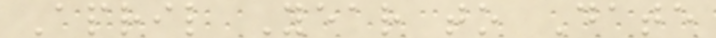April Year to Date
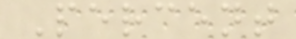Percent
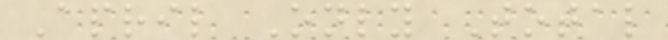April Only Total
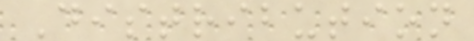Distribution
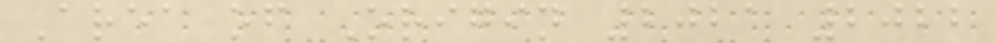Area of Origin 2021 2022
